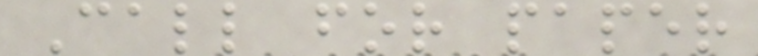Call for paper
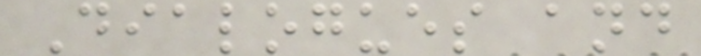Dialogues and
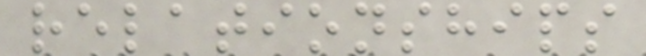relationships
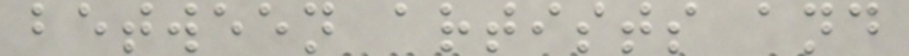between artists and
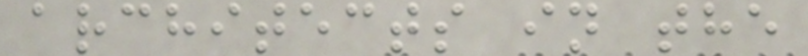architects in the
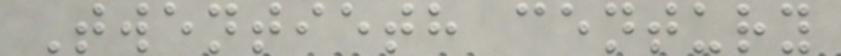Twentieth century
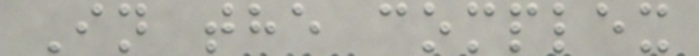In the complex
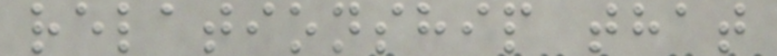relationship that
